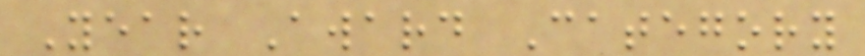Year Award Category
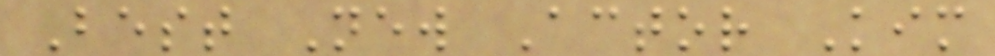Best New Actor Kim
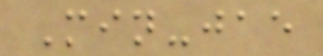Min-jae
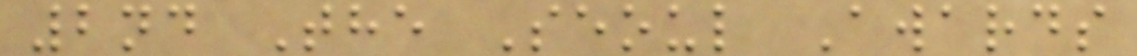2nd The Seoul Awards
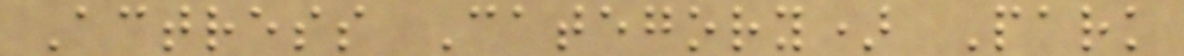Actress Category) Park
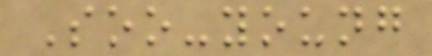Soo-young
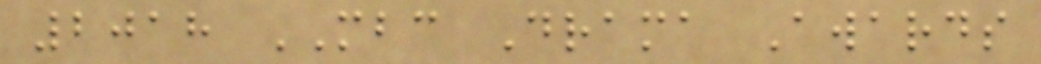2018 MBC Drama Awards
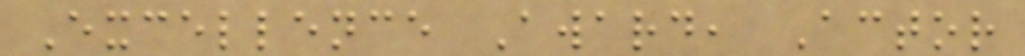Excellence Award, Actor
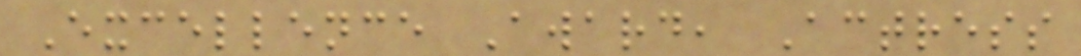Excellence Award, Actress
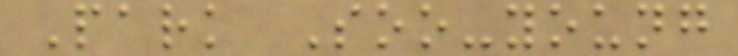Park Soo-young
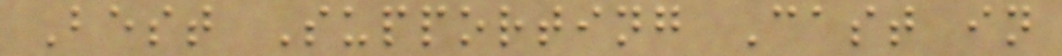Best Supporting Cast in
